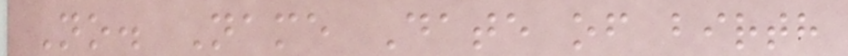No. Name Date of birth
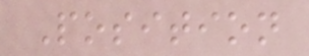Position
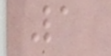1
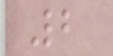2
